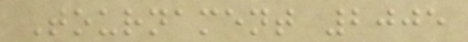Tournament 2005
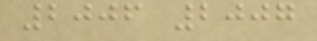2006 2007
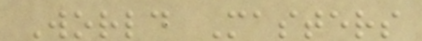World Masters
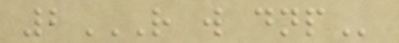2R W DNP
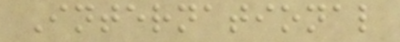International
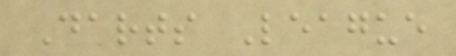Darts League
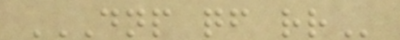DNP QF RR
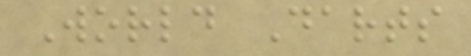World Darts
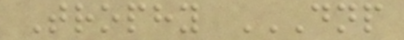Trophy DNP
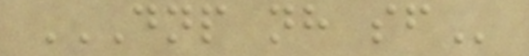DNP NH SF
